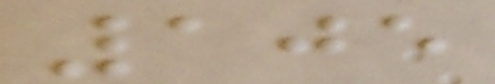105
